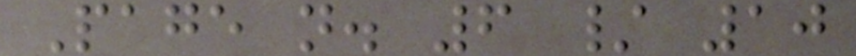Page n. 6 / 10
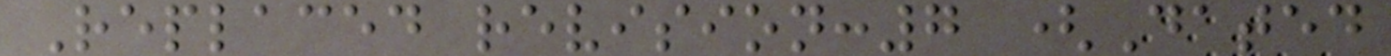Replaced revision:7 (Dated
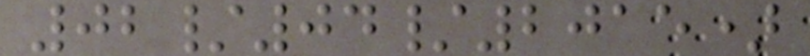02/04/2015)
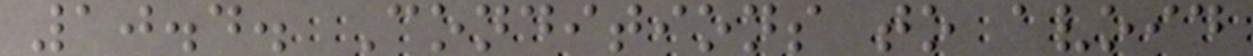10.4. Conditions to avoid
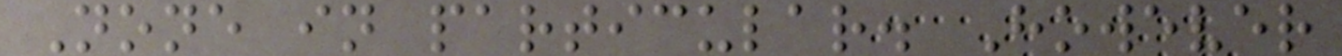None in particular. However
